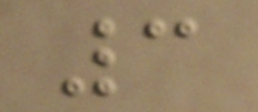3
